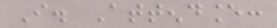I. Attendance:
